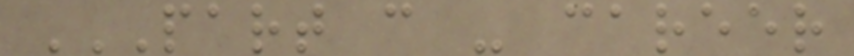PART C - CAREER
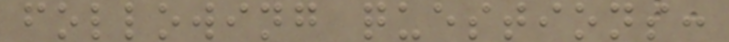following questions:
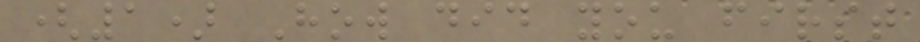(1) How did you first
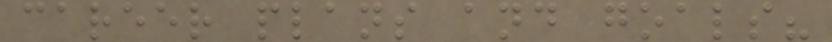career plans and goals?
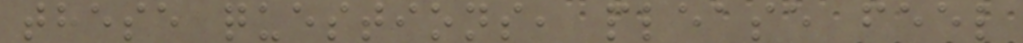these questions, please feel
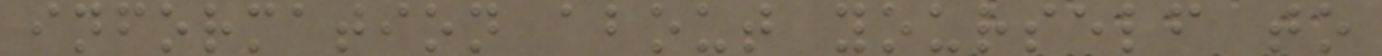information about yourself to
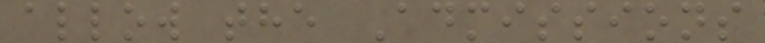allow the Admissions
